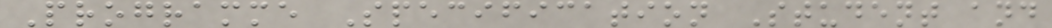Programme Specification Student and
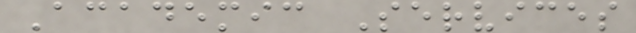Academic Services
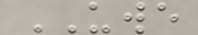UWE
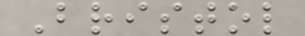Bristol
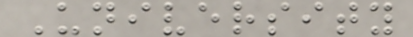University
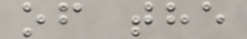of the
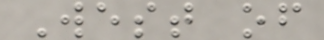West of
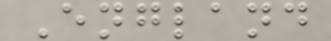England
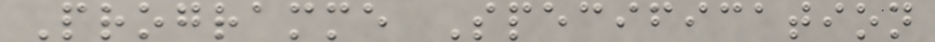Programme Specification
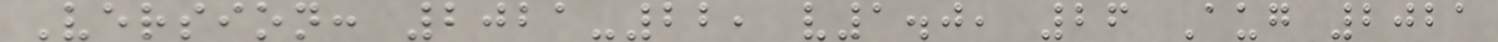Version: 2021-22, v1.0, 26 Aug 2021
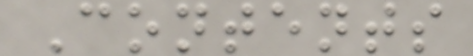Contents
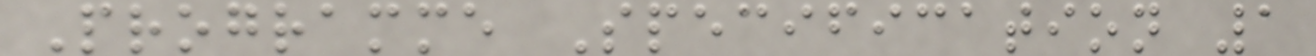Programme Specification 1
